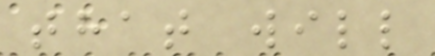that will
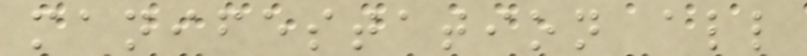manifestation all
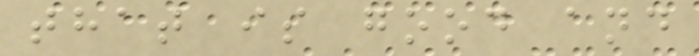that is good and
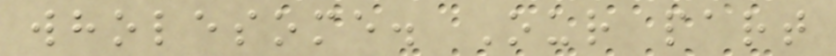wholesome. Our part
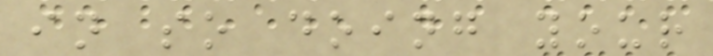in so doing your
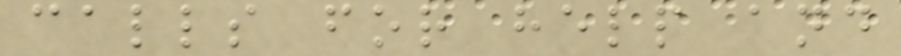calls for help and
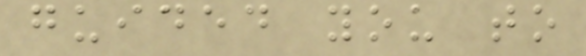guided you to
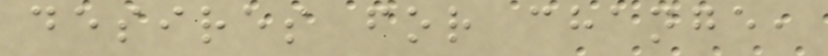desires for change,
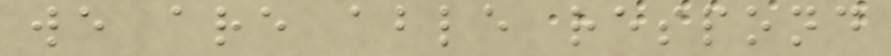we are able respond
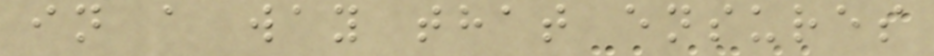in a way that ensures
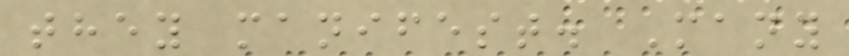they manifest. Many
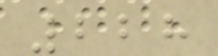228
